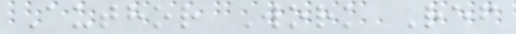Author Work Ref
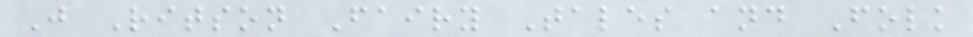J Ritson Fairy Tales and Folk
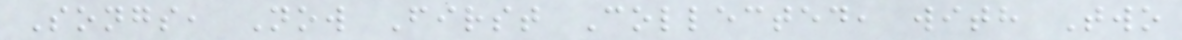Songs, Now First Collected, with Two
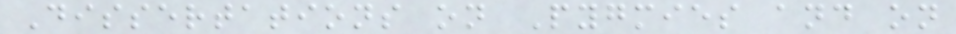Dissertations on Pygmies and on
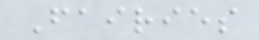Fairies
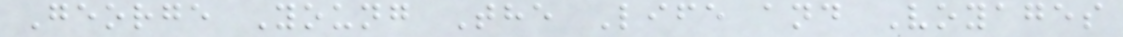George Young The Life and Voyages
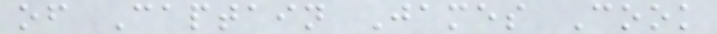of Captain James Cook
